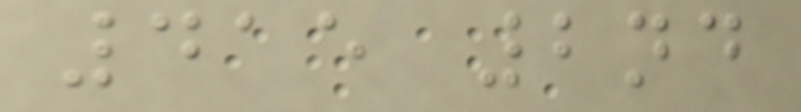415 2nd
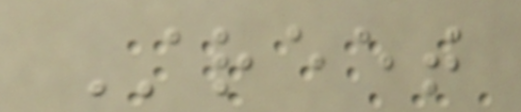Street
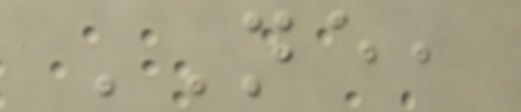NE,
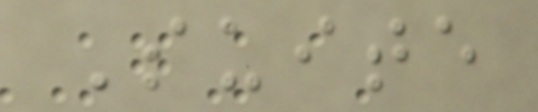Suite
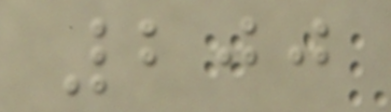200
